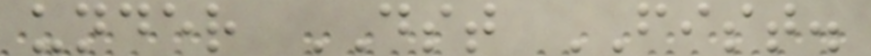under DST FIST.
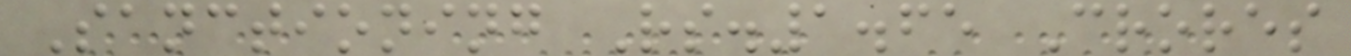Sanctioning Rs.1.65 Crores
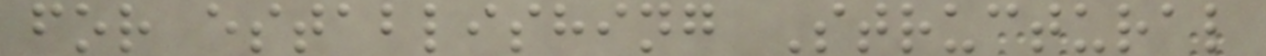for establishing Structural
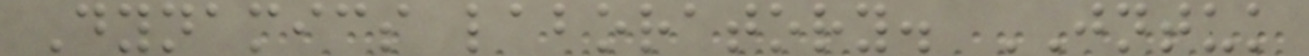Dynamics laboratory. JNTUK
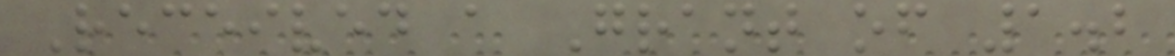Received a Grant of 1.2
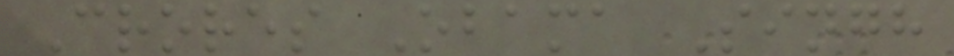Crores Obama Singh
